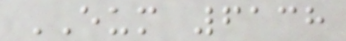EUM 6138
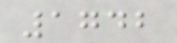1742
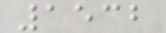1532
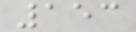153
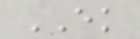EK
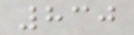830
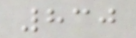830
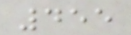455
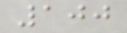100
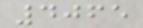4065
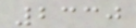2330
